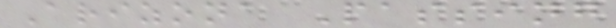Arizona Passing
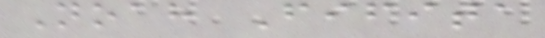Noah Fifita
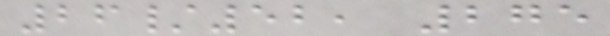26/52, 275
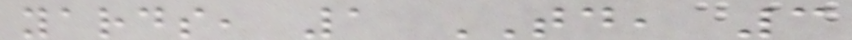yards, 1 TD, 3
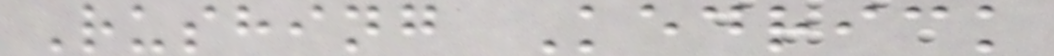Rushing Kedrick
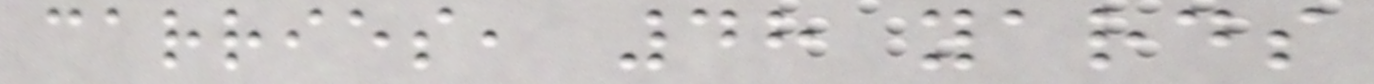carries, 48 yards
